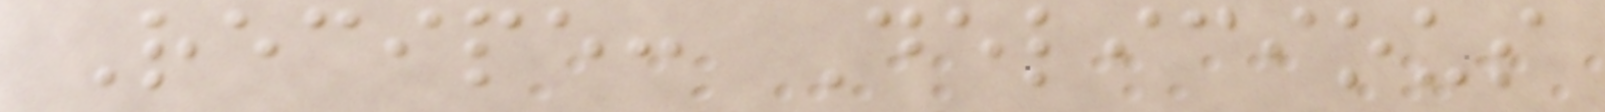Recipe: Delicious
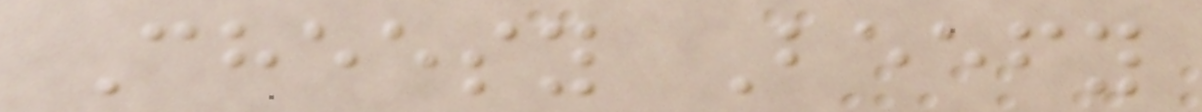Cheesy Beefy
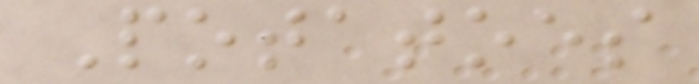Potatoes
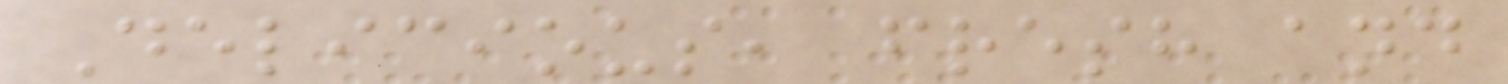Delicious, fresh and
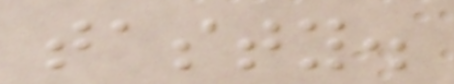tasty.
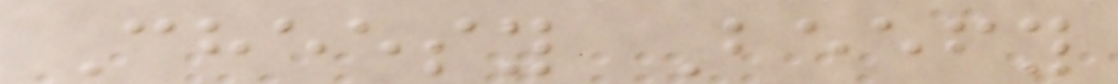Cheesy Beefy
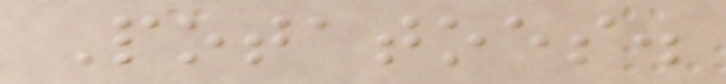Potatoes.
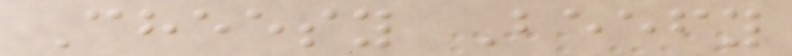Cheesy Beefy
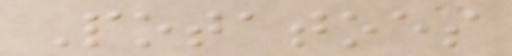Potatoes
